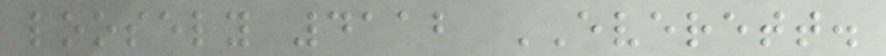loosely 4112 EVERETT.
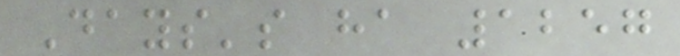Days's ha 1257
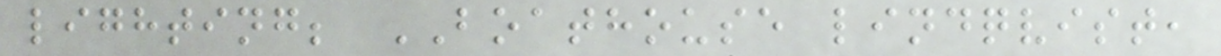lighting; BOATHOUSE lindqvist,
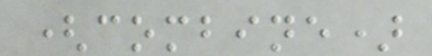(combine)
